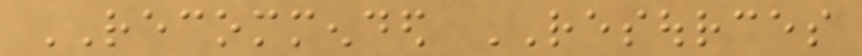RECOMMENDED RESOURCES
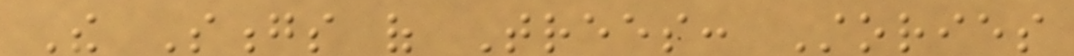The Songs of Trees: Stories
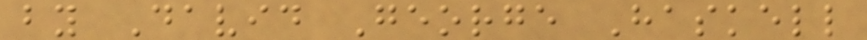by David George Haskell
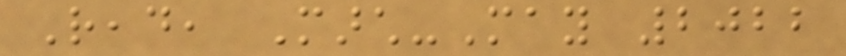Read, March-May 2022
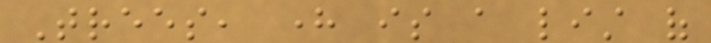Trees, here is a list of
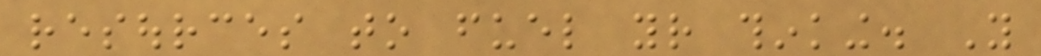resources to fuel your thinking. You
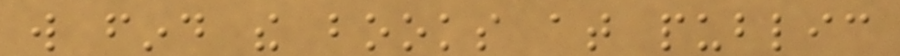will find the books at public
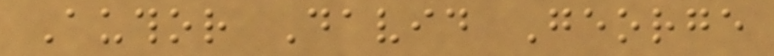Author David George
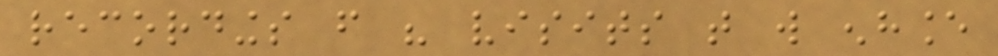recordings from his visits that will enhance
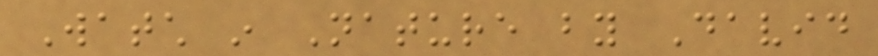Watch in Nature by David
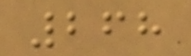268
